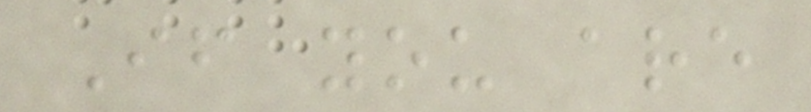If you are
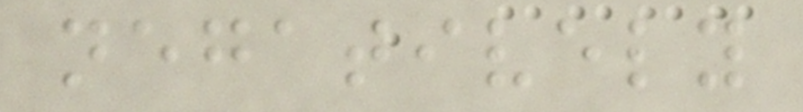negatively
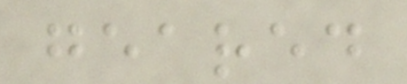geared
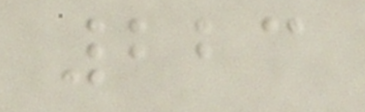223
